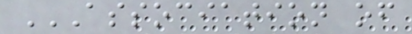ASSOCIATION OF
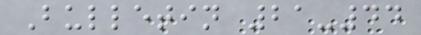Bulletin 21-44
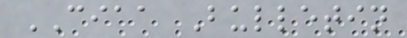CIAA Bulletin
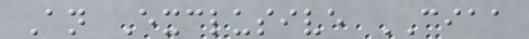An Exclusive CIAA
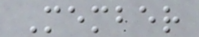Member
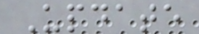Update
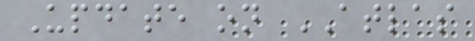Update on ATLAS
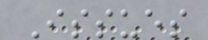Issues
